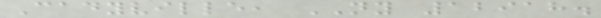Cadyville, NY 12918.
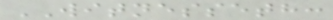WITNESSETH:
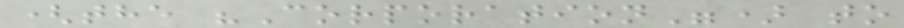(the "Corporation") to
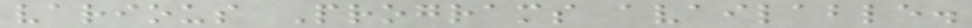various Programs available.
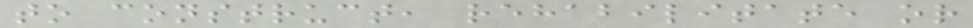to construct, rehabilitate or
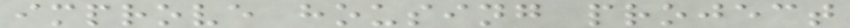improve housing project
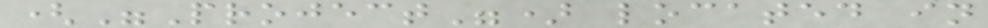("Project") located in
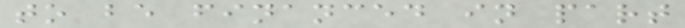to be financed in part
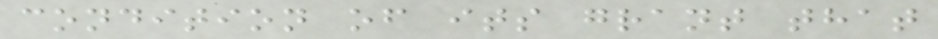condition of its grant that
